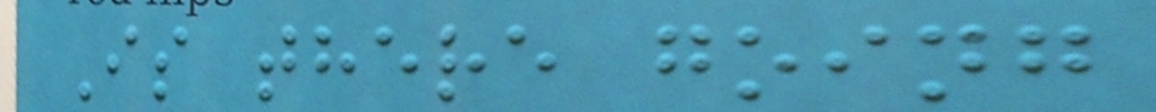Is there going
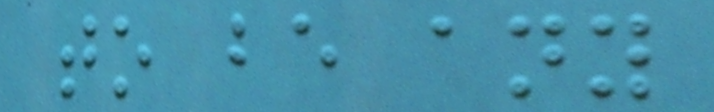to be any
